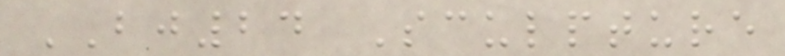BJ24 Sculpture
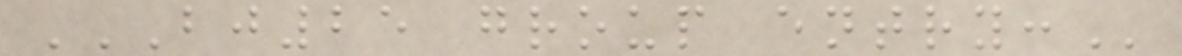BJ25 GROUP ENTRY:
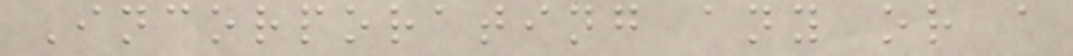Incorporating any or a
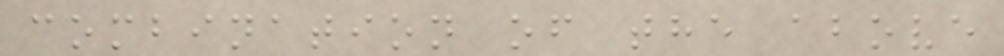combination of the above
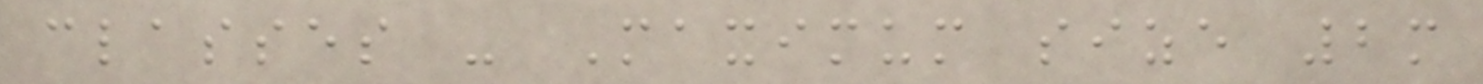classes - Maximum size 2m
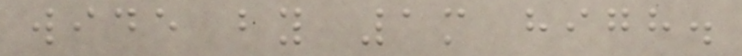wide by 1m high.
